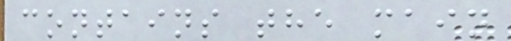contains the main
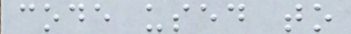code used to
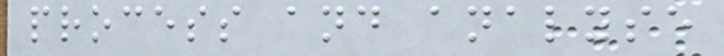process and analyse
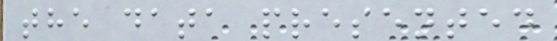the data presented
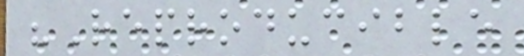"Reproducible
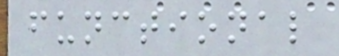functional
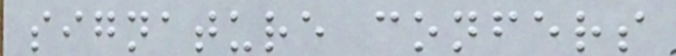signature confers
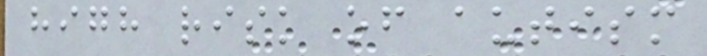high risk of autism
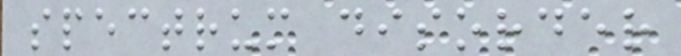spectrum disorder
